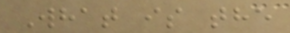What is the
